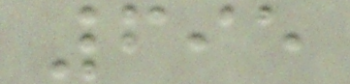695
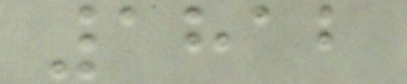1812
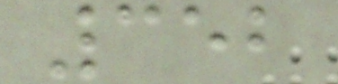352
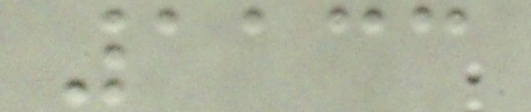1133
